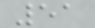51
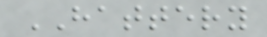HATTERY
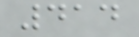414
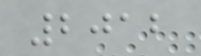2012
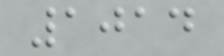1014
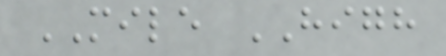MILE HIGH
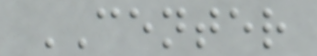CENTER
